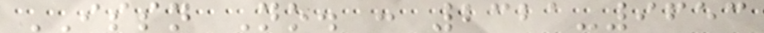ISSN No. : 2321-9653
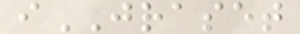iJRASET
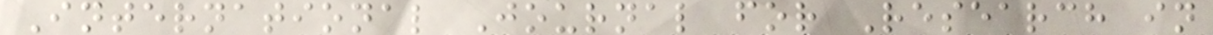International Journal for Research in
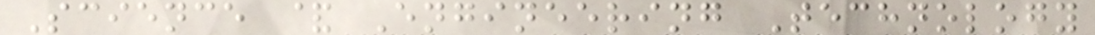Science & Engineering Technology
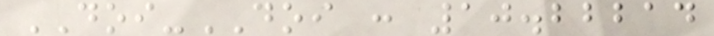DOI-DOI : 10.22214
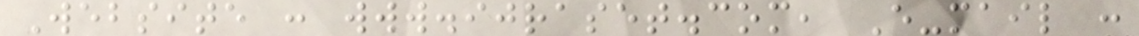Website : www.ijraset.com, E-mail :
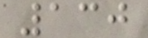130
